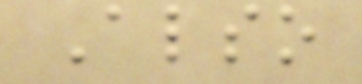Also
